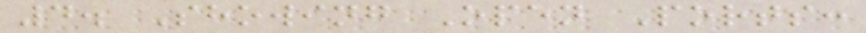4. Showing Open Ports:
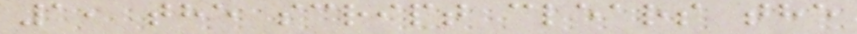1, the script clears the
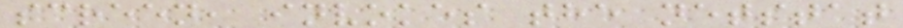screen, invokes the netstat
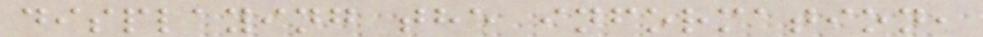displaying the information,
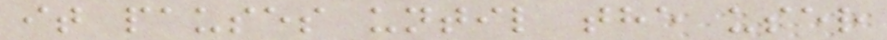it pauses until the user
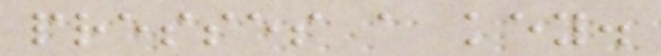presses a key.
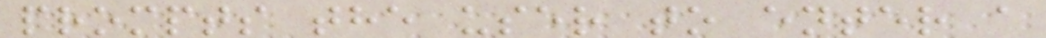prompts the user to enter a
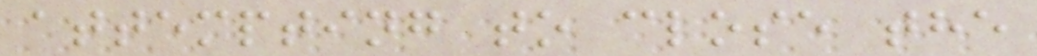attempting to close the
